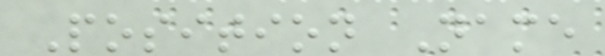Position Name
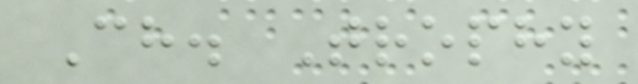Ch. Trophy
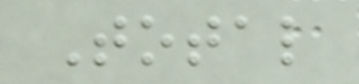Total
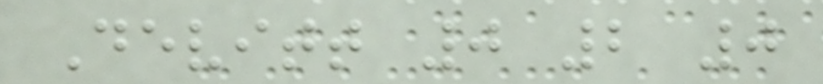Devitt 0 2 0
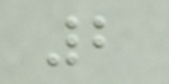2
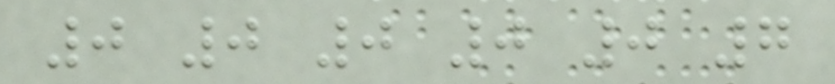0 0 0 0 0 7
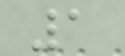1
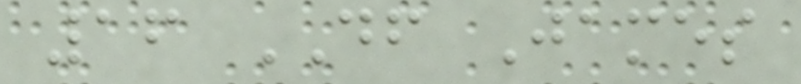16 DF James
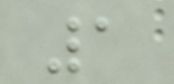1
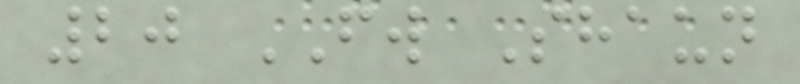20 FW Shaun
